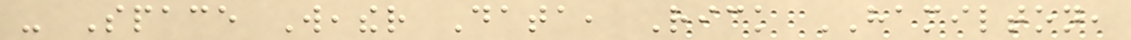- Space Weather Data, Rick HAMILTON,
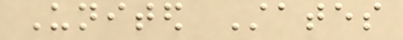United States
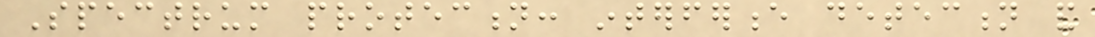Spectrum protection: interference detection and
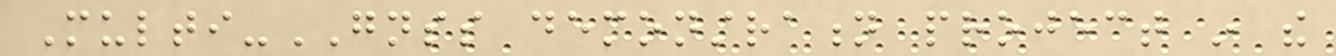Multi-GNSS demonstration project in the
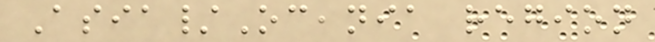Asia/Oceania region
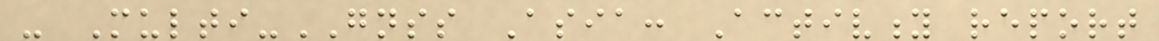- Multi-GNSS Asia: Activity report
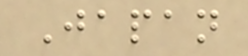Japan
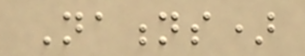Nations)
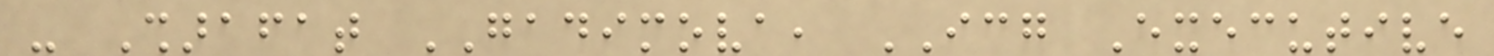- Sharafat GADIMOVA, ICG Executive
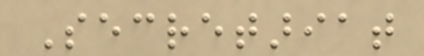Secretariat
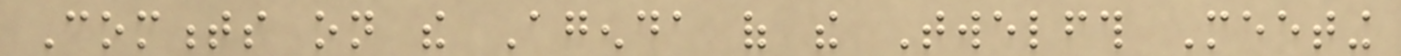Comments on the Agenda of the Twelfth Meeting
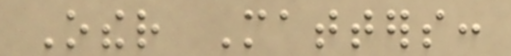Other Matters:
